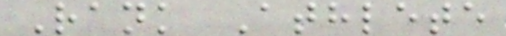Rank Athlete
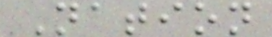Nation
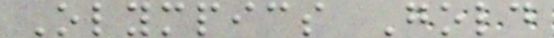Olympics Gold
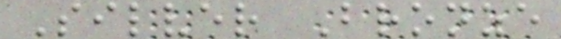Silver Bronze
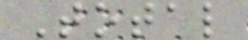Total
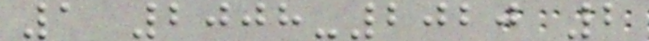1 2008-2020 2
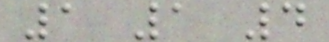1 1 4
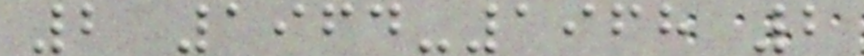2 1964-1968 2
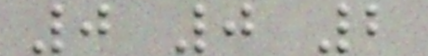0 0 2
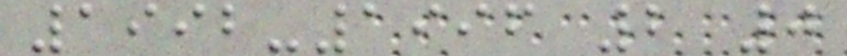1992-1996 2 0
